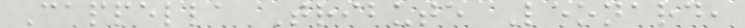Cappella Tribute Leonard,
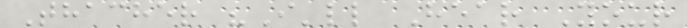Thacher "I'll Hear Your
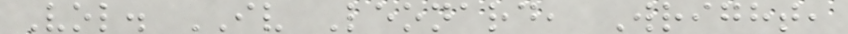Vol. IV Leonard, Wright,
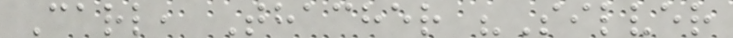Carl, Thacher "Silver
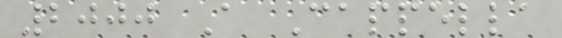2000 A Cappella
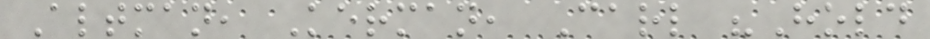Altman, Kerman, Carl "Hold
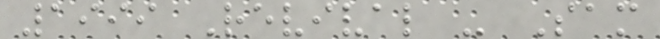1999 Revival - Sam
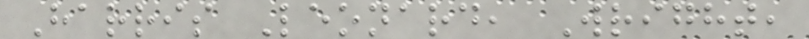Harris Leonard, Wright,
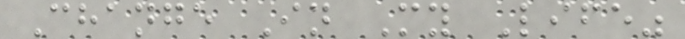Change In My Life"
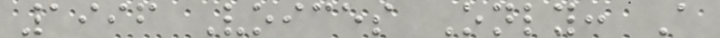1996 Voices Only: A
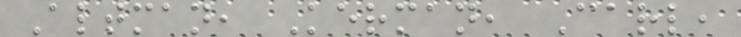Altman, Kerman, Carl,
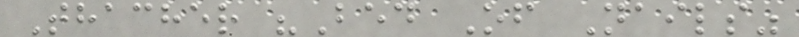Thacher "Bed Of Nails"
